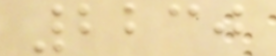2230
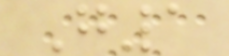G1
